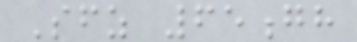Sfz 65gh
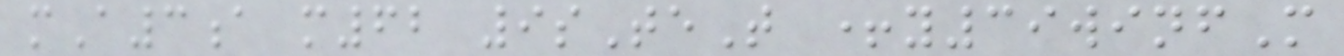mA3a m62 9sTeT +y39winfM
